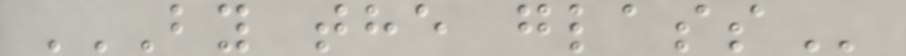BY THE GLASS
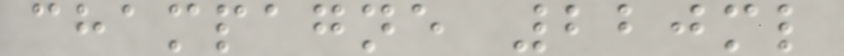champagne 220ml
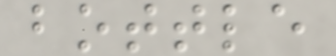bottle
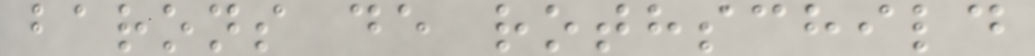barons de rothschild
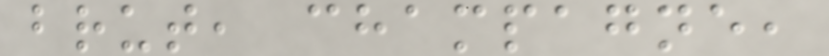brut, champagne,
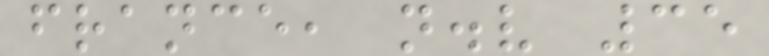france, n.v 35
